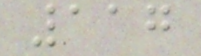117
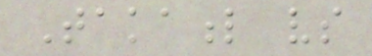Takaful vs
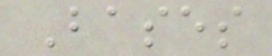Bases
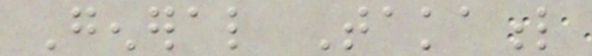General Takaful
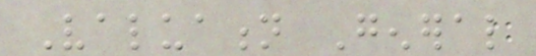Valuation General
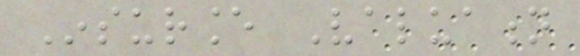Insurance Valuation
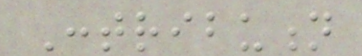Contribution
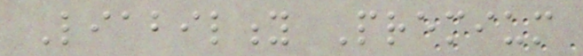Liability Premium
